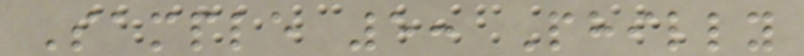Sample 5: Philly
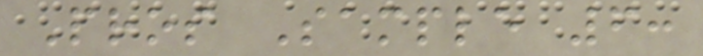Pros Sample 6:
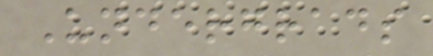Undergrads
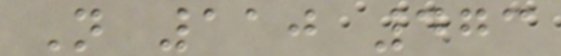N 110 473
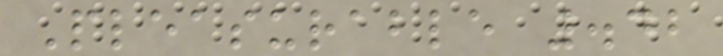Pleasurable .42
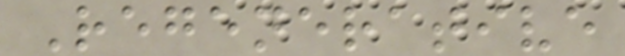Regenerative
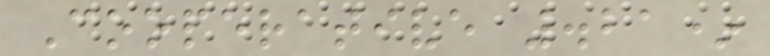Cooperative .21*
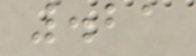.21
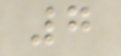7
